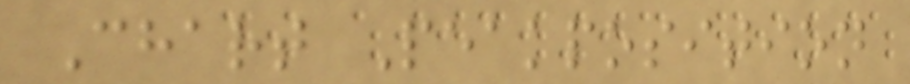Chart Peakposition
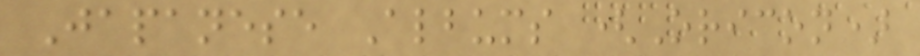Japanese Albums (Oricon)
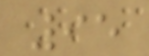95
